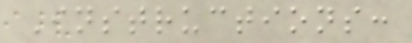Instructions:
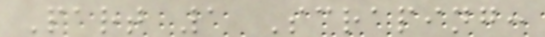Part 1 Scraping:
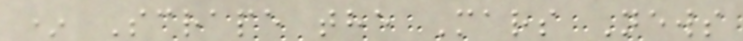* Scrape the Mars News
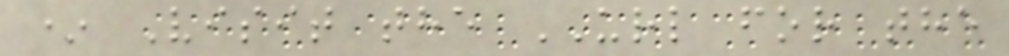* Visit the URL for the
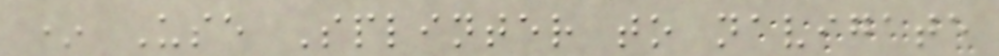* Use Splinter to navigate
